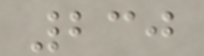230
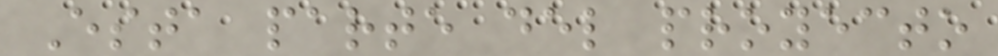Esta parte del proyecto
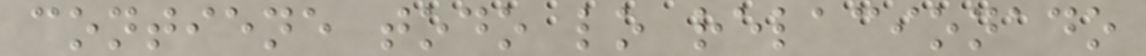contiene todo lo relacionado
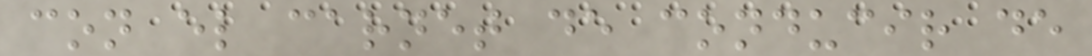con el carnet de conducir de
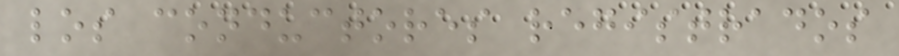los conductores registrados
